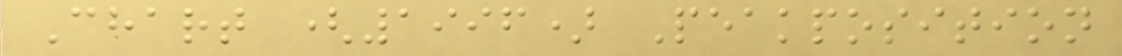Chart (1996) Peakposition
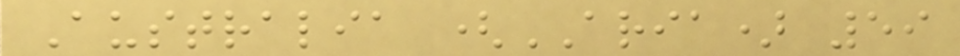Australia (ARIA) 59
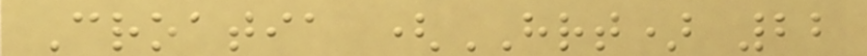Croatia (HRT) 22
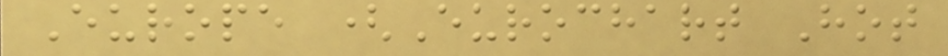Europe (Eurochart Hot
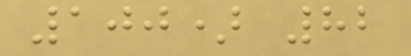100) 82
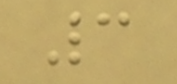3
